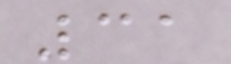31
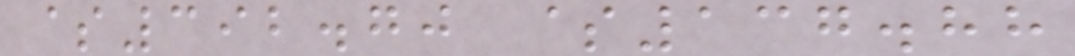$392.70 $137.88
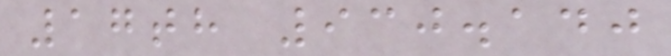17th 930.140
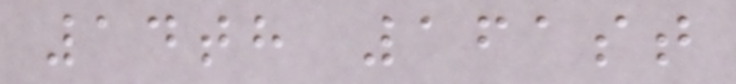14th 161st
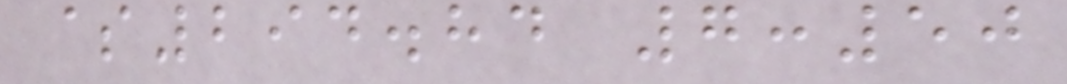$294.84 7:50
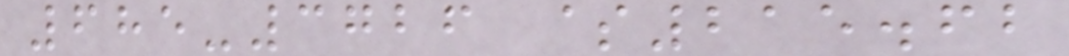685-3726 $215.62
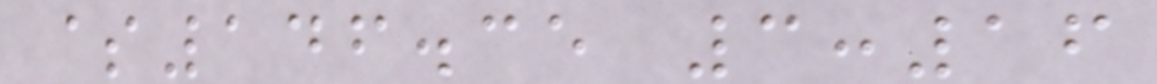$146.35 3:16
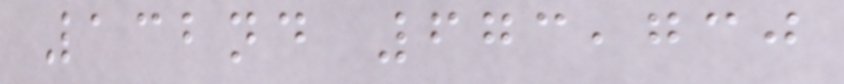132nd 673,730
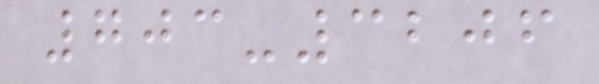703-3206
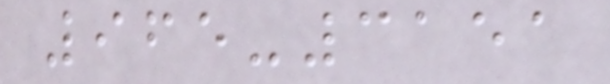965-3151
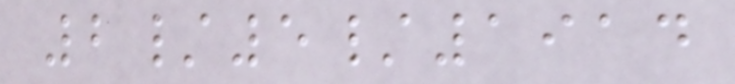2/5/1914
